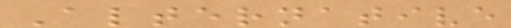Alternative
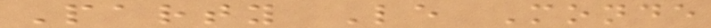Party Le Monde
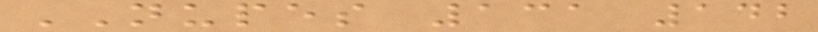NUPES 131 142
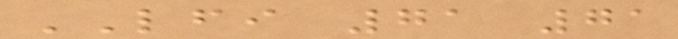LFI 71 71
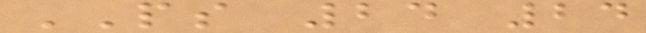PS 24 24
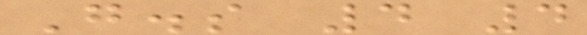G.s 4 4
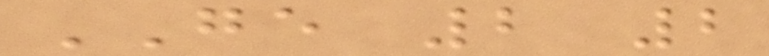GE 2 2
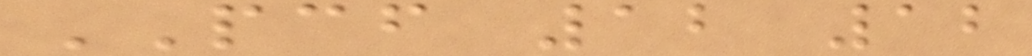PCF 12 12
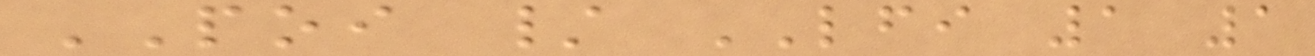POI / LFI 1 1
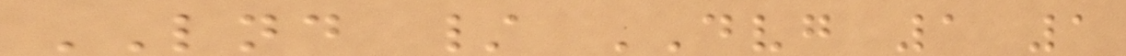LND / DVG 1 1
